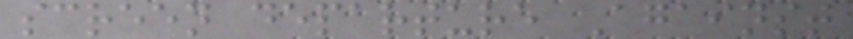screen departure Against
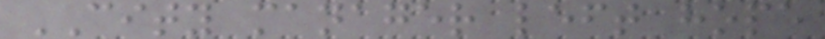CITY manager left hope
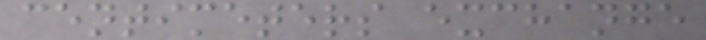centimeters exchange
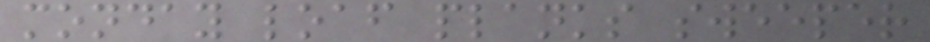monday loaf planks sweeper
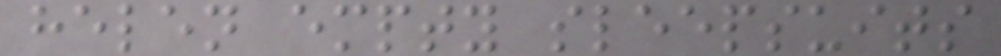helen empty sleepsuits
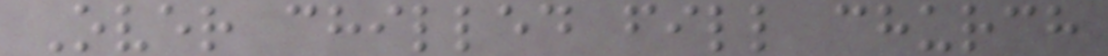Over chilled fill church
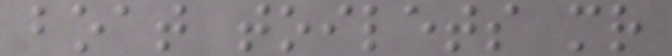boat toilets mr
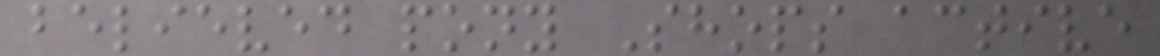believed pony Shops active
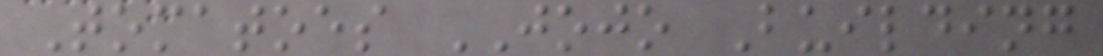Tomatoes JOJO Building
